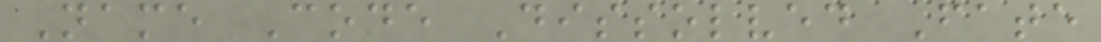Name Code Dissolved Fate
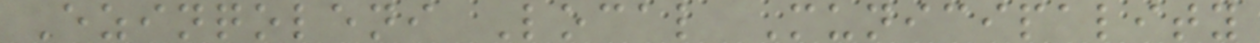Ezinqoleni Local Municipality
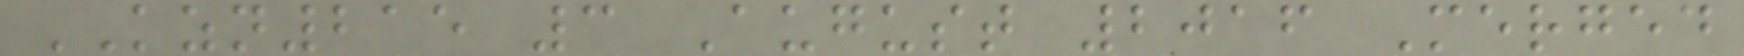KZN215 3 August 2016 Merged
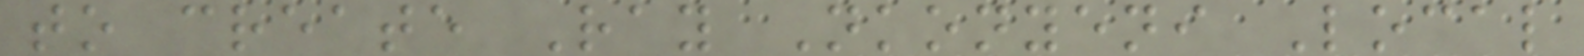to create Ray Nkonyeni Local
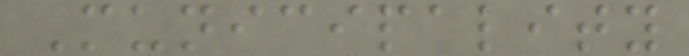Municipality
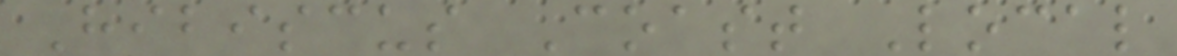Hibiscus Coast Local
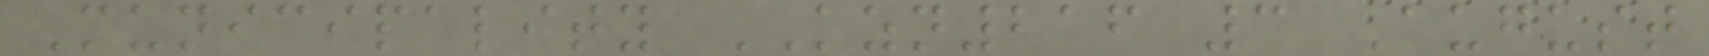Municipality KZN216 3 August
